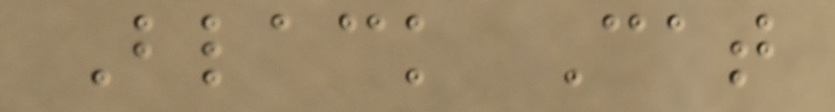Black Cat
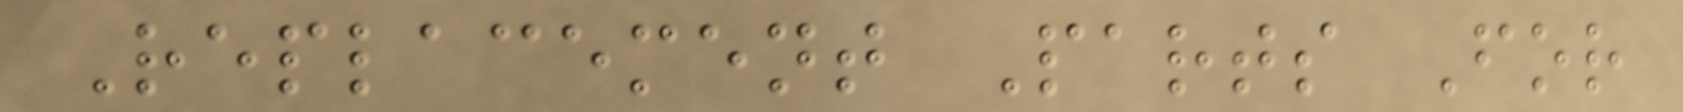Replacement Parts For
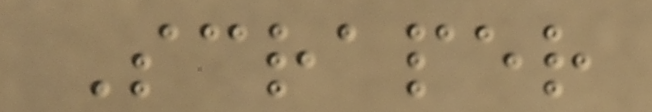Scraper
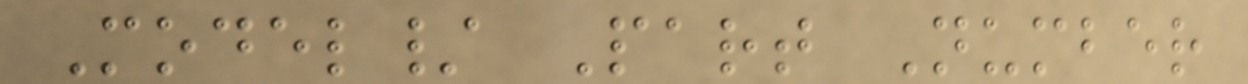Model/ Part Number
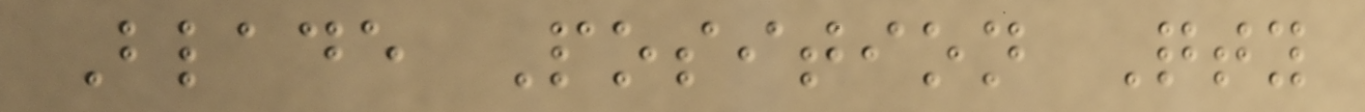Blade Position Qty
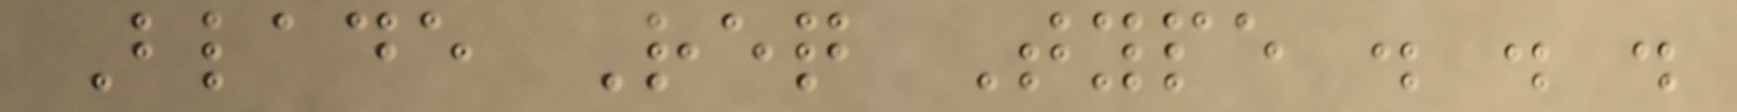Blade Req Type . . .
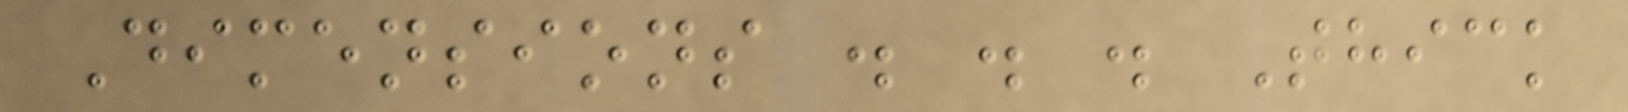Dimensions . . . Thick
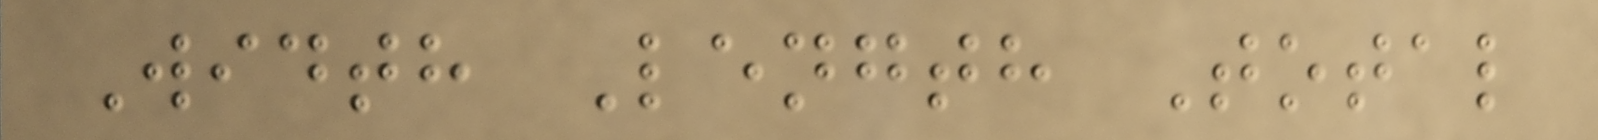Width Length Total
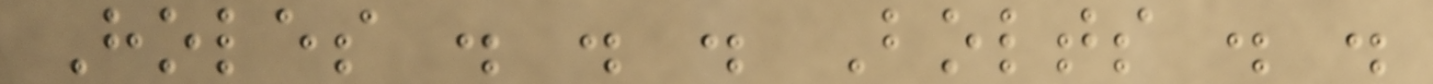Holes . . . Bolts . .
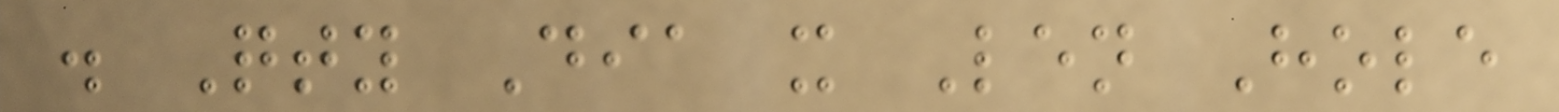. Qty Dia x Len Hole
